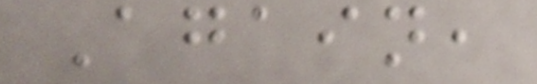Again,
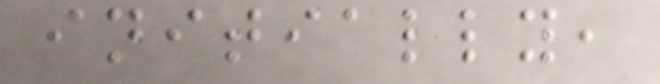initially,
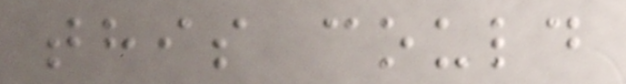this could
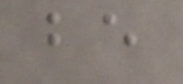be
